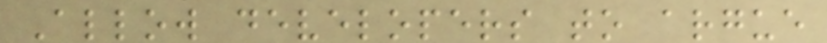Allow developers to argue
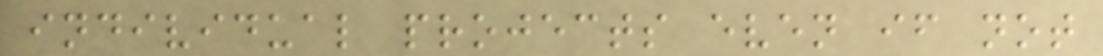individual projects even if not
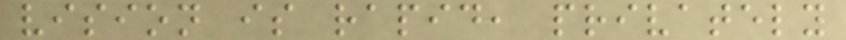vision is rapid, privately
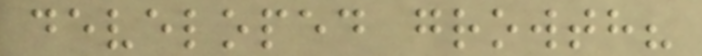developed growth?
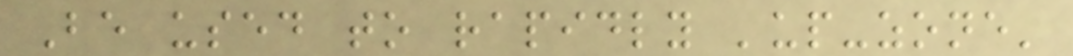Be used to rapidly 'up-zone'
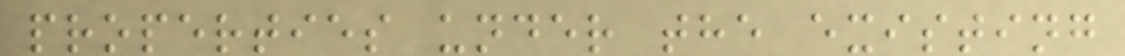properties under the existing
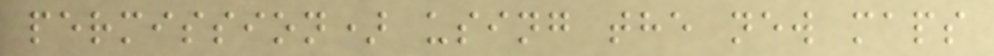permission) using the new maps
